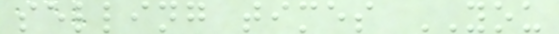selling times YOU
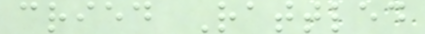cried Rattled
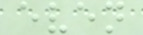even
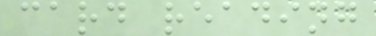card reading
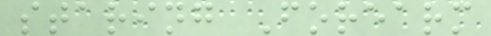staring Forearm
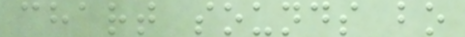chart sounds bo
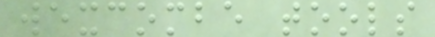wexcombe tools
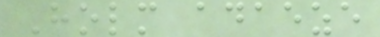Holm adaeze
